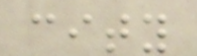city
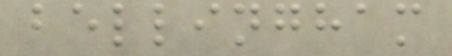bellingham
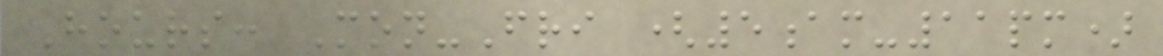Hours: Mon-Fri (5am-11pm)
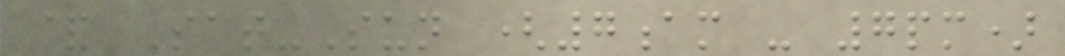& Sat-Sun (7am - 7pm)
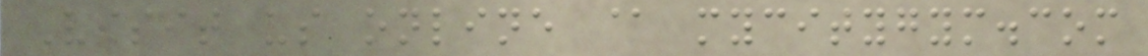Visit us online @ mycitygym.com
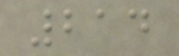214
